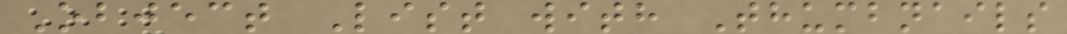Object List with Thumbnails
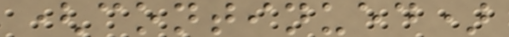(continued)
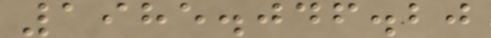1985.046.20
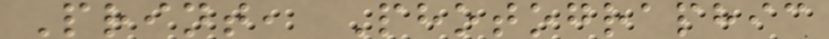Print, Photographic
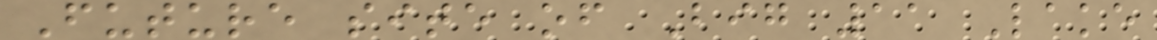Future site of Big 11 Lake
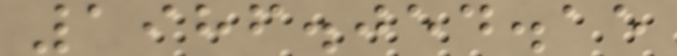1986.054.15
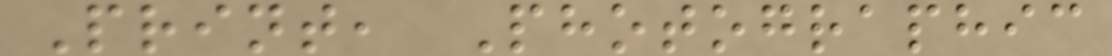Print, Photographic
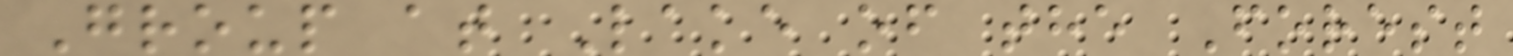Group at Lake of the Forest
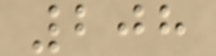208
